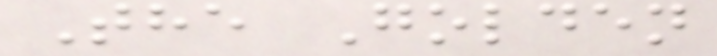The Golden
